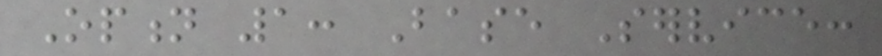Option 1: Base Service:
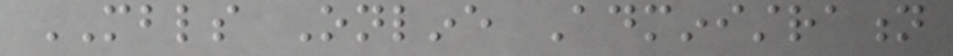MBLS Online Administration
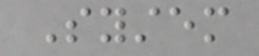System
